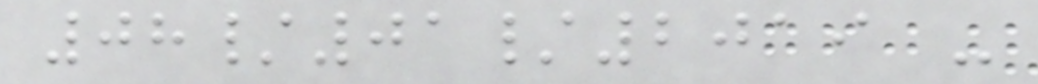08/01/2019 -
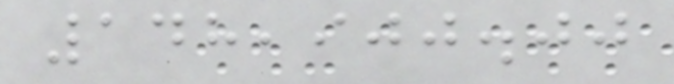148,900.00
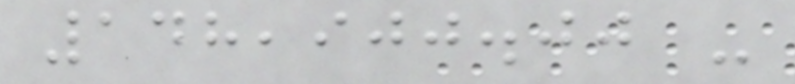148,900.00 -
